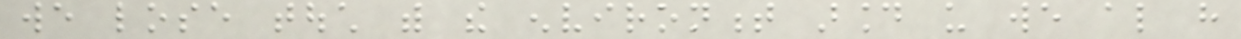we lose touch with the environment around us we also have
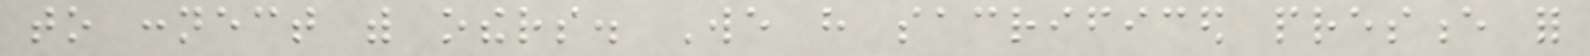to connect with others. We have sacrificed presence for
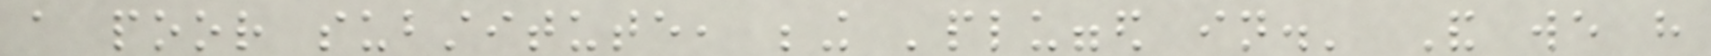a poor substitute, being 'plugged in.' And we have
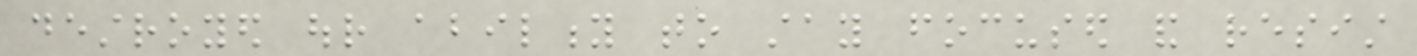destroyed our ability to stay focused and resist
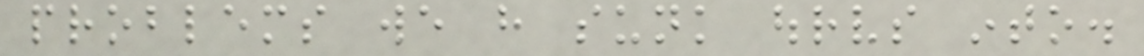problems we have sunk ourselves into.
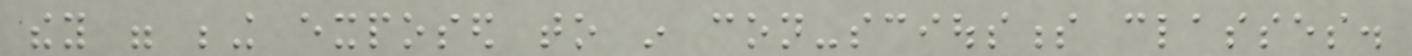they were being exposed to in con-sciousness classes.
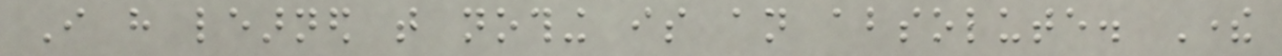I have learned that nothing is an absolute. There
